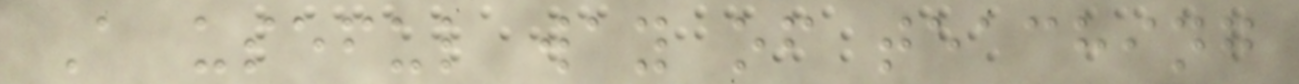A useful way of teaching
